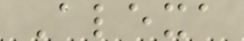Alexa
